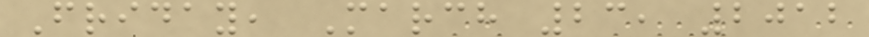Friday, March 23, 2012
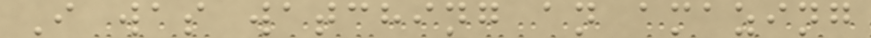I was watching an amazing
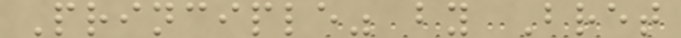Principle" by Bret
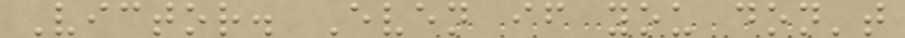Victor. Even if you don't
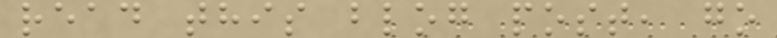read this blog post, go
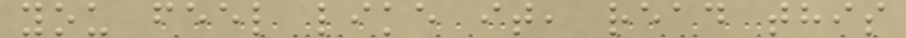you feel like it, read this
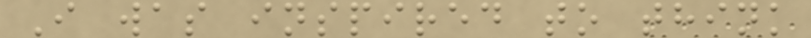I was inspired to think
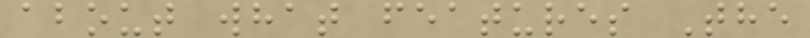about what features The
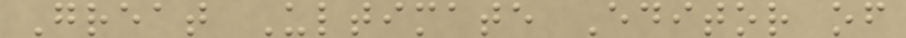Great Ultimate Editor of
